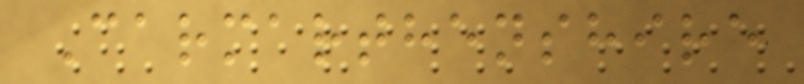Carmarthenshire
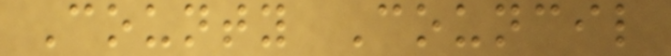County Council
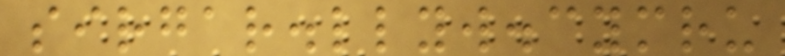sirgar.llyw.cymru
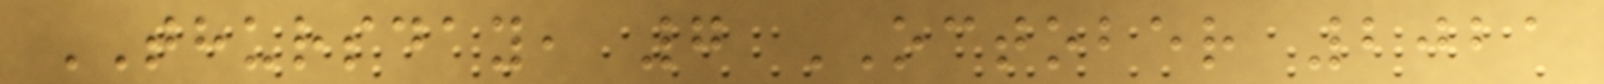THURSDAY, 7 OCTOBER 2021
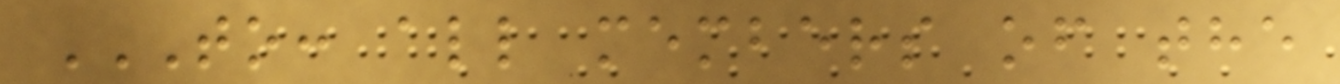TO: ALL MEMBERS OF THE
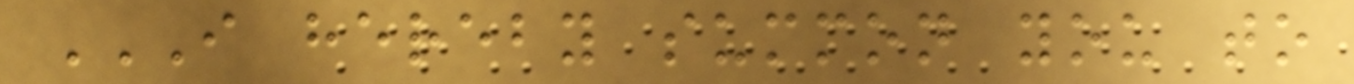I HEREBY SUMMON YOU TO
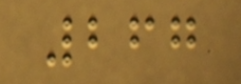267
